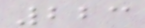223
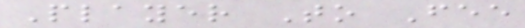Player To Fee
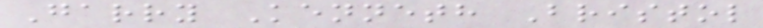Garry Kenneth Bristol
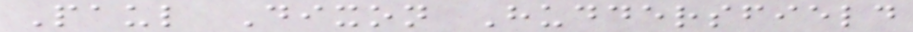Paul Dixon Huddersfield
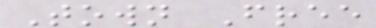Town Free
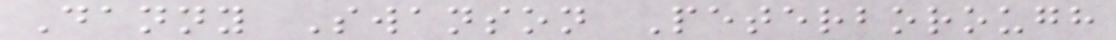Danny Swanson Peterborough
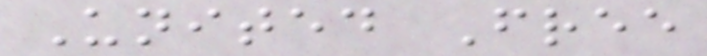United Free
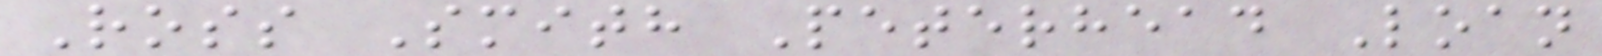Ross Smith Peterhead Loan
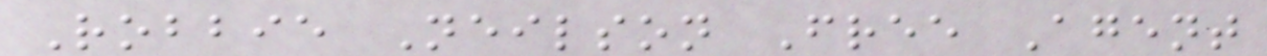Robbie Neilson Free Agent
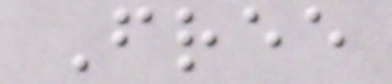Free
